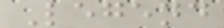Legend
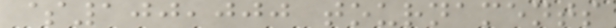$100,000 tournaments
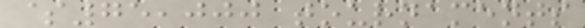$75,000 tournaments
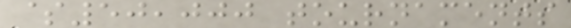$50,000 tournaments
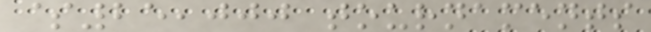$25,000 tournaments
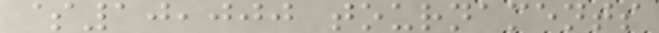$10,000 tournaments
